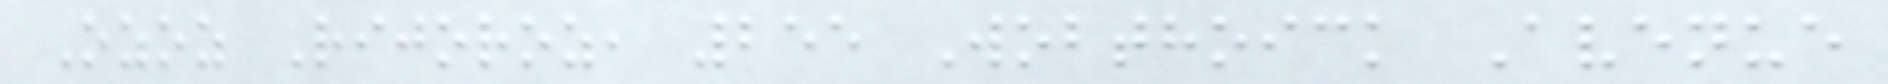Ozoz Rijoroz, 255 Wobthoick Avenue
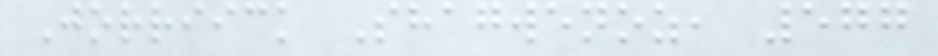Jorriick Shagwenoz, 577
